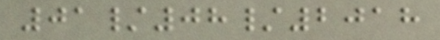01/08/2018
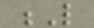L
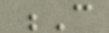C
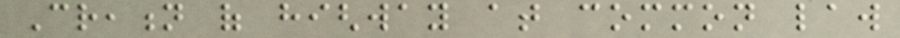Creation of highway at common law
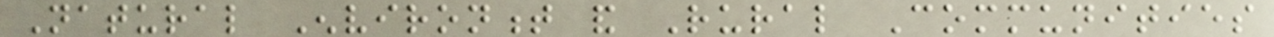Natural Environment and Rural Communities
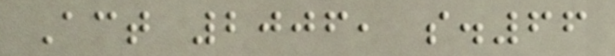Act 2006, s.66
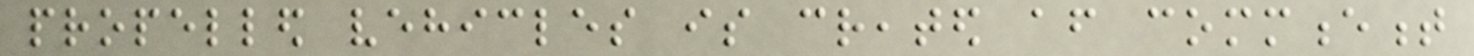propelled vehicles is created after commencement
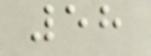58
